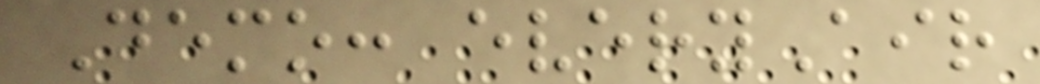Demo: everyAir
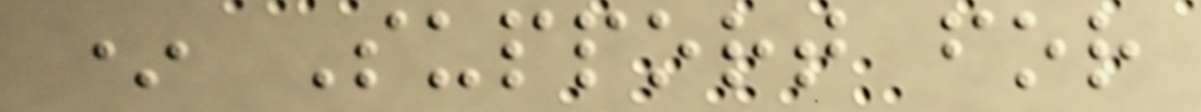* Support for
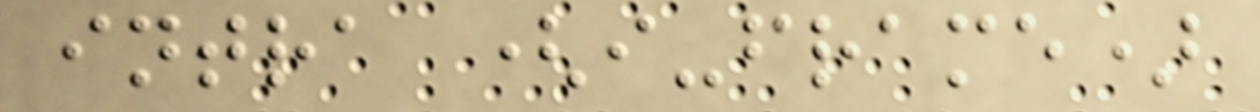intra (i-frame)
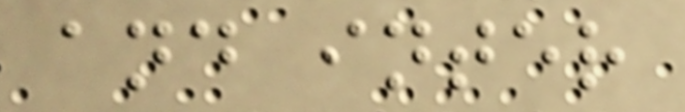and inter
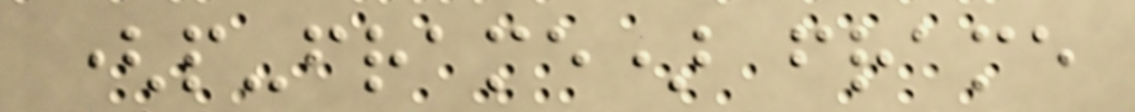(p-frame) frame
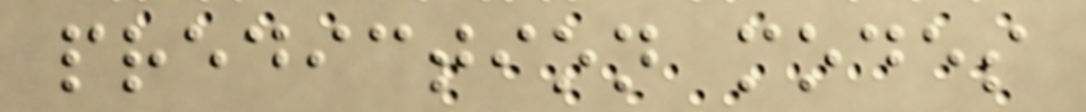prediction modes
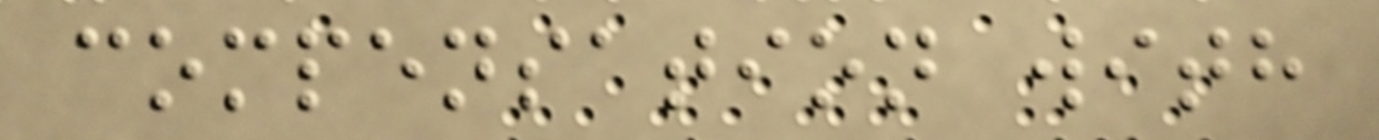compensation with
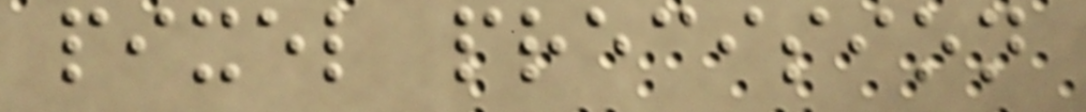pixel precision
